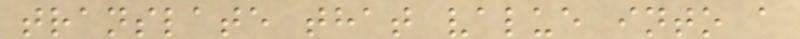translate that value into a
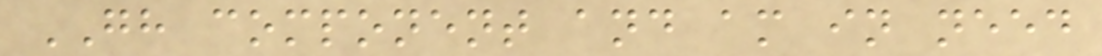GH component and am in need
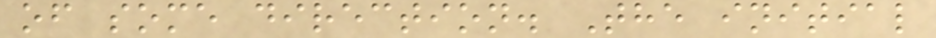of some direction. The initial
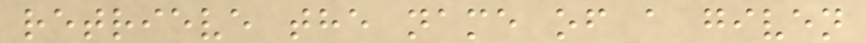retrieve the name of a given
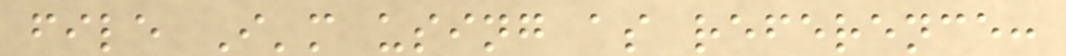file I'm using as reference:
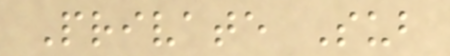Private Sub
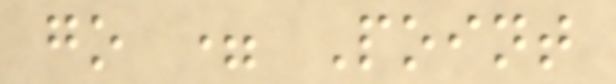go = Point
